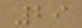29
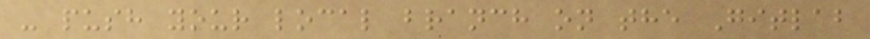- push your local branch on the Gitlab
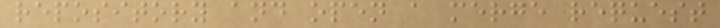repository and open a merge request
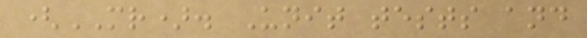(MR). Unit tests and
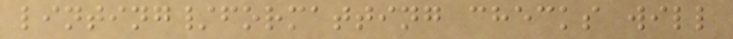linting/formatting checks will
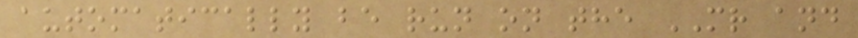automatically be run on the MR and
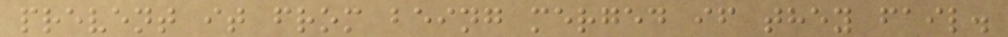prevent it from being merged if they fail.
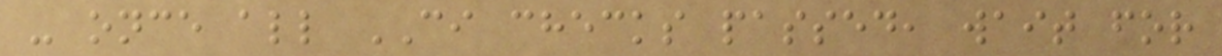- once all CI checks passed, wait for
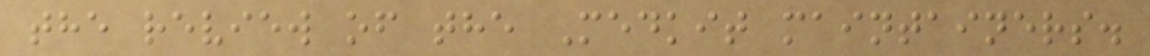the review of the Medkit maintainers.
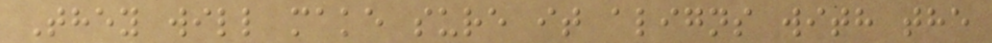They will make sure it aligns with the
